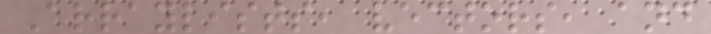Arraylists, vectors, and
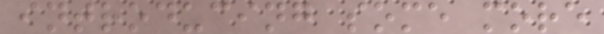introducing some more
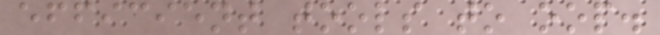efficient tools to oop.
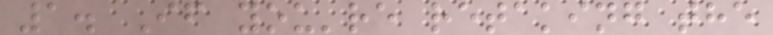1. If you're retaking the
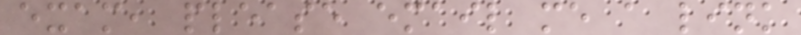exam, please email me a link
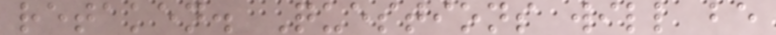retaken. Questions will be
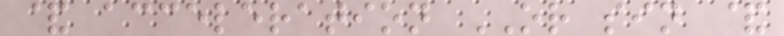& acceleration OR sin &
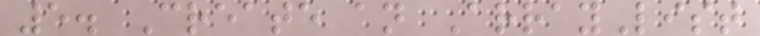5. Create an ArrayList
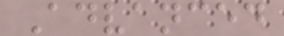Advanced
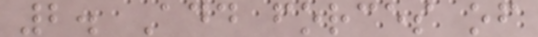2. Add forces of
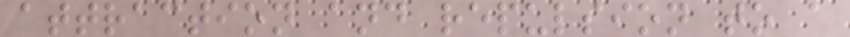attraction and repulsion to a
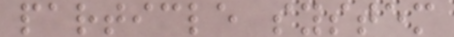particle system
